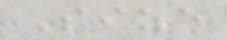Size
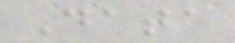Data
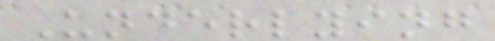Underlying
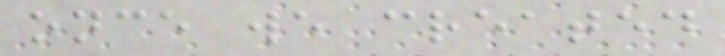once we created
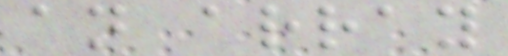an array
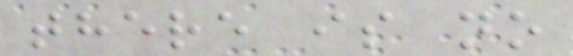there is no
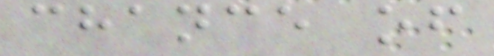chance of
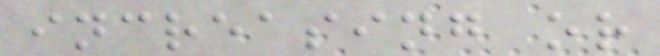increasing or
